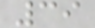39
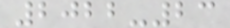2022-23
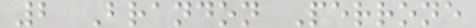2 Brandon Perrone
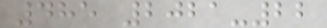485 2021-22
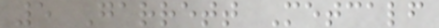5 Garrett Metcalf
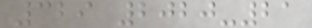329 2020-21
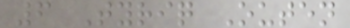6 Tyriq Outen
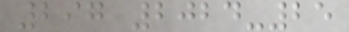297 2024-25
